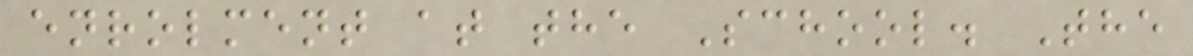enrolment at the School. The
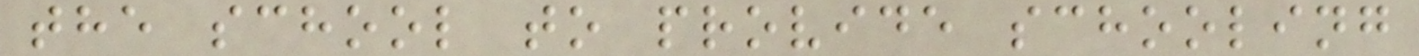the school to provide schooling
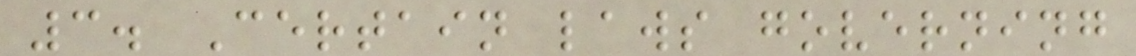3. Certain laws governing
